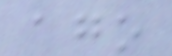ago
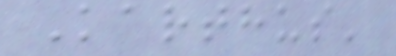Karthus'
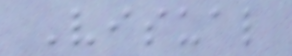Visual
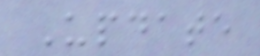Update
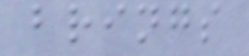brings
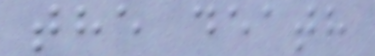the death
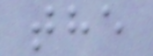the
